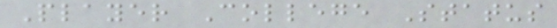Player College Status
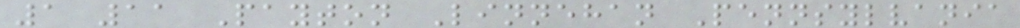1 11 Payton Linnehan Pennsylvania
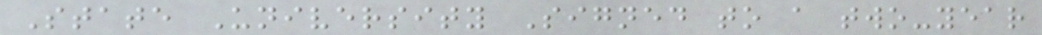State University Signed to a two-year
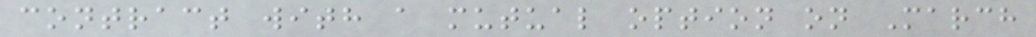contract with a mutual option on March
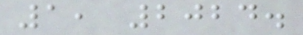1, 2024.
